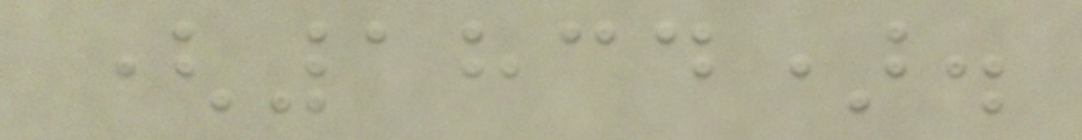(1834).
